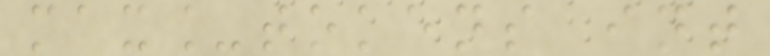max_tokens int
